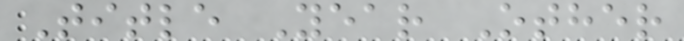Title Year Other
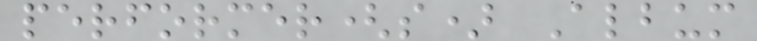performer(s) Album
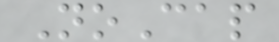NoCap
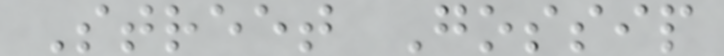Street Gossip
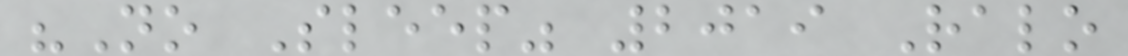"No Sleep" 2019 Ralo
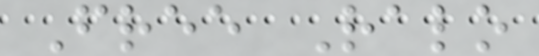Free Ralo
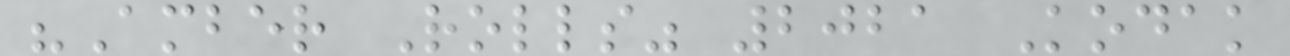"Amber Rolls" 2021 Kodak
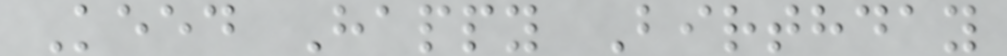Keed Happy Birthday
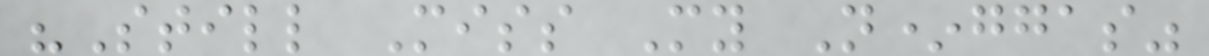"Still Miss My N*ggas"
